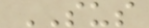SUS
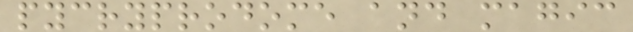pycryprodome and magic
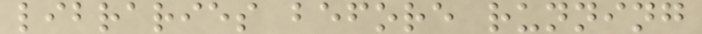libraries before running
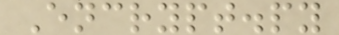Encrypt.py
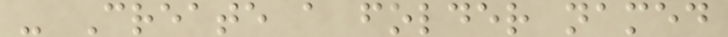- Create a folder named
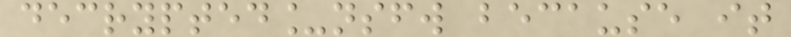decrypted_nsfw because it
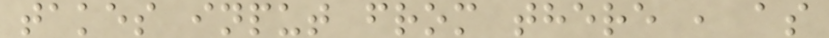takes input from there , as
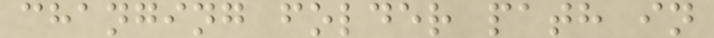changing folder path in
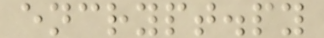encrypt.py
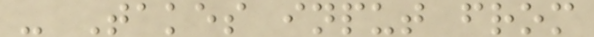- Takes input from
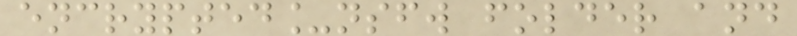encrypted_nsfw folder and
